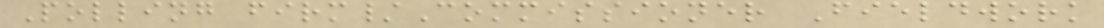Polling firm/Commissioner Fieldwork
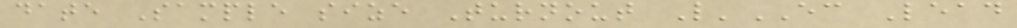date Sample size Turnout L'EC Lead
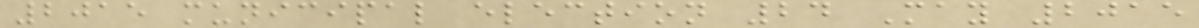2015 municipal election 24 May 2015
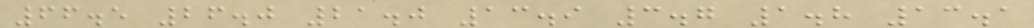66.5 26.0 21.0 13.9 3.7 1.8 13.1
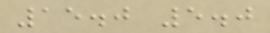15.0 5.0
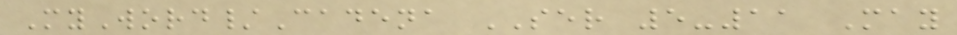MyWord/Cadena SER 5-11 May
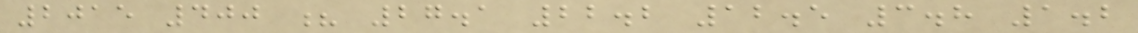2015 400 ? 27.1 22.2 12.5 3.8 1.2
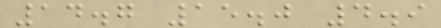14.7 15.0 4.9
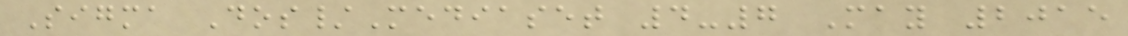Sigma Dos/Mediaset 4-7 May 2015
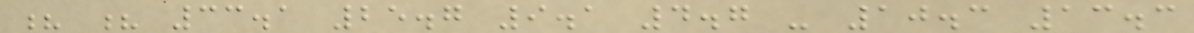? ? 33.1 25.7 9.1 4.7 - 10.3 13.3
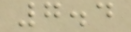7.4
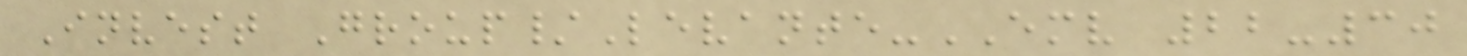Invest Group/Levante-EMV 22-30
